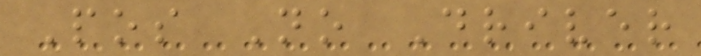Pos No Driver
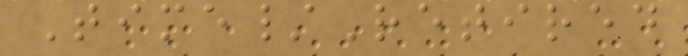Time/Retired
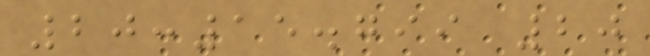20:15.799 20
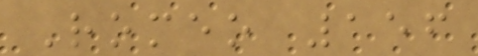Romeo 156
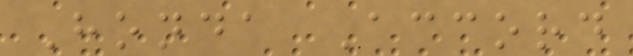Honda Accord
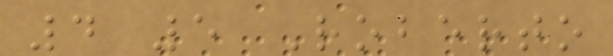4 5 Roberto
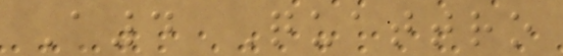A4 Quattro
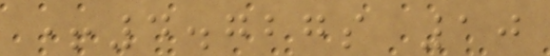+4.727s 10
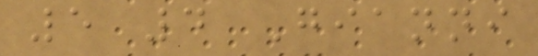5 4 Gianni
